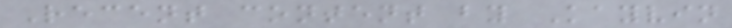Recent content by Kayvin
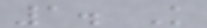1. K
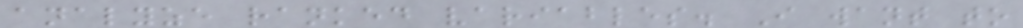analyze ranked variables. I want to
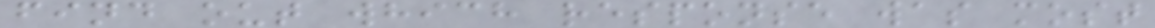find out which response was most
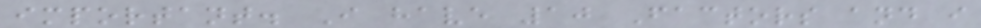important. I have 10 Factors and i
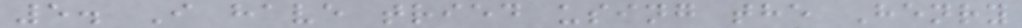5. I have tried using the Henry
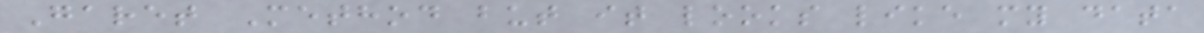Garet Method but it looks like my data
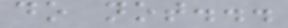do not...
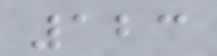123
